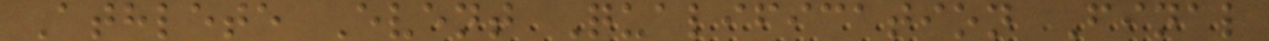Athlete Event Qualification Final
